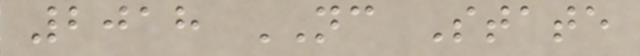2018 NC State
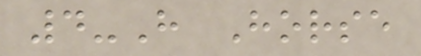4-H Horse
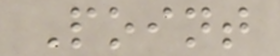Point
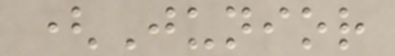(Junior
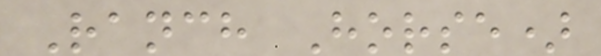Ranch Horse)
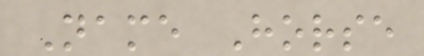Name Horse
